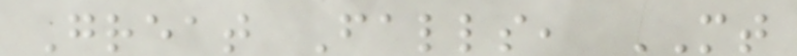Great Falls, MT
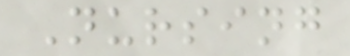Nursing
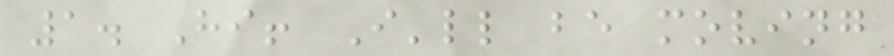1. Hi! I'll be moving
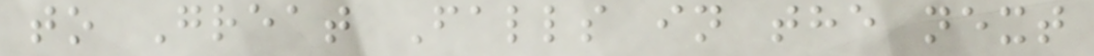to Great Falls in the next
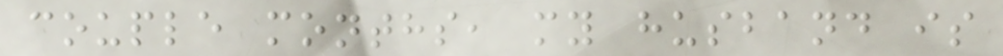couple months, my husband is
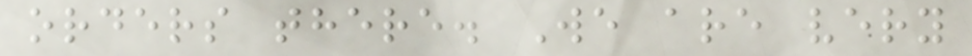orders there. We are very
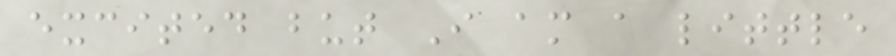excited but I am a little
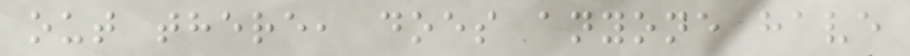out there, does anyone have
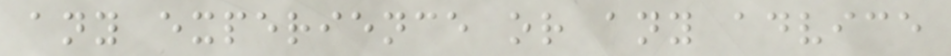any experience or any advice
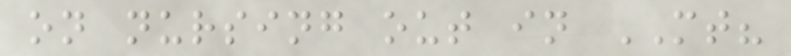on nursing out in MT?
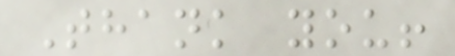Thank you!
